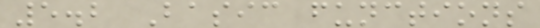5.2 Basic functions
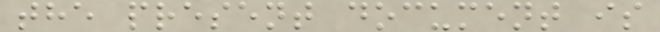the present document is
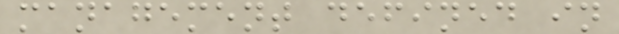management defined in
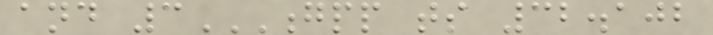and 3GPP TS 32.102
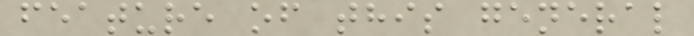feature of this general
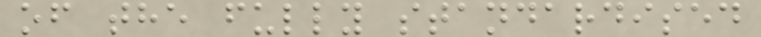of the fully standardised
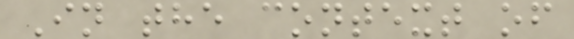In the context of
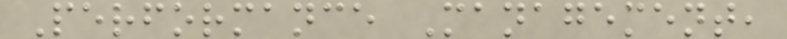Performance Management,
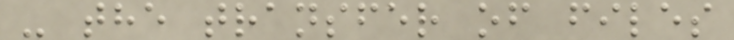- the transfer of files
